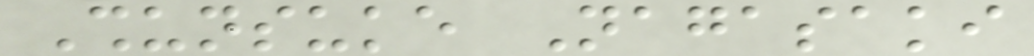Shunsuke Nagasaki
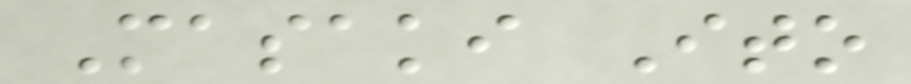Masaki Ito
